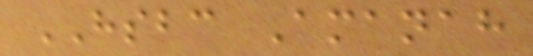HSBC Amanah
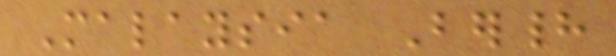Malaysia Berhad
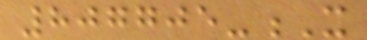807705-X
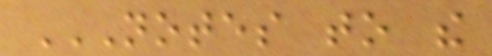NOTES TO THE
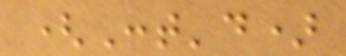(Cont'd)
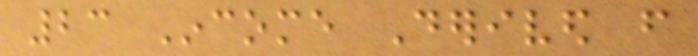23 Income Derived from
